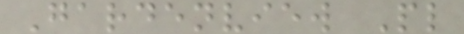Gardenview Pl
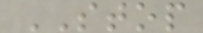STOP
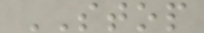STOP
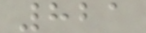821
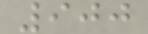900
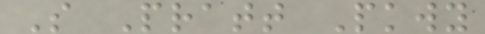S Pratt Pkwy
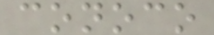conoco
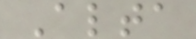Alta
